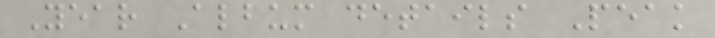Year Album details Peak
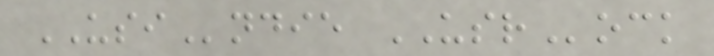USIndie USRock
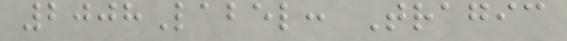2008Label: Tragic
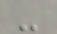-
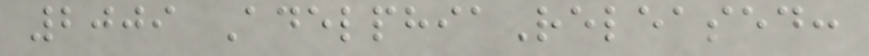2009 AdelphiaReleased:
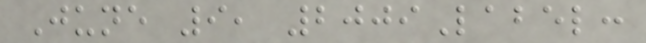June 9, 2009Label:
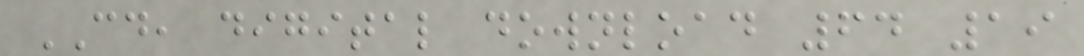CD, digital download 64 19
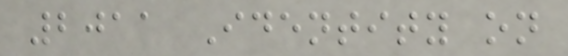2011 Identity on
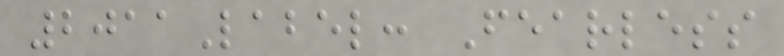2011Label: Fearless
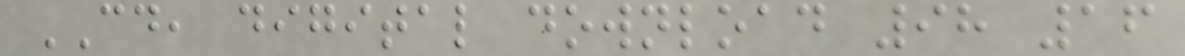CD, digital download 98 16
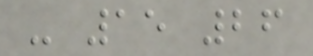- 15 26
